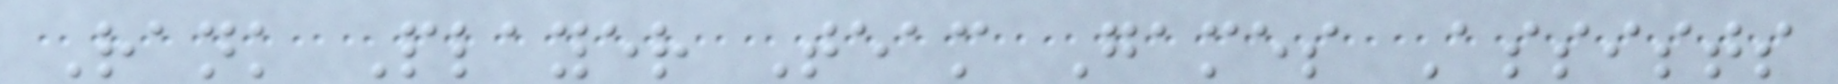Rank Player Team Games Assists
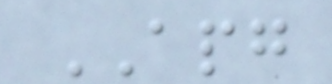APG
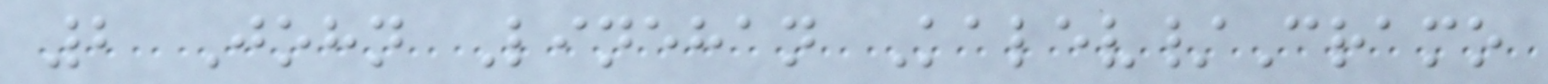2 John Linehan Kalev/Cramo
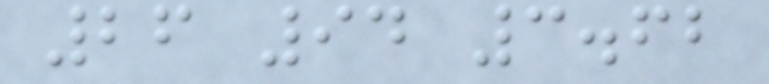26 94 3.62
